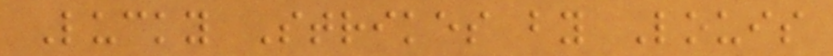Lucky Strikes by Louis
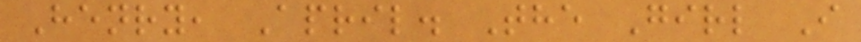Henry, April. The Girl I
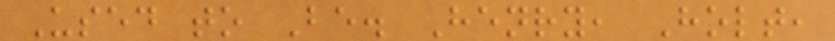Used to Be. Henry, Holt,
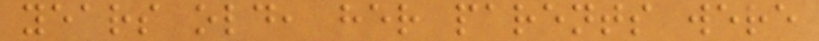years old, her parents were
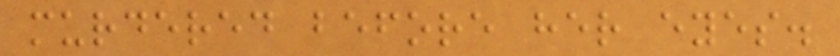murdered before her eyes.
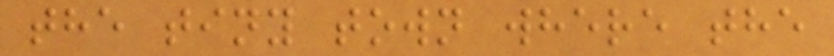the tiny town where the
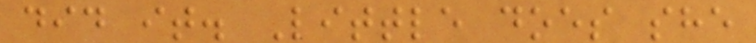did it. Little does she
